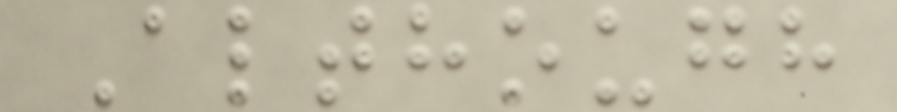Although
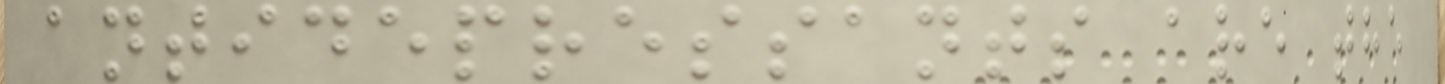antidepressants are the
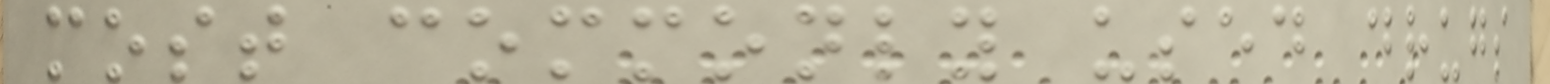most commonly used drugs
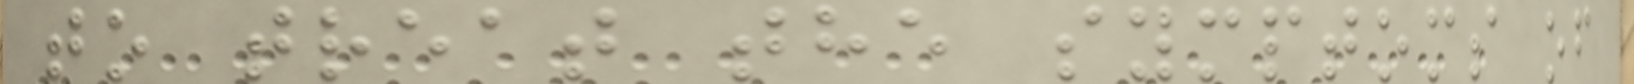to treat the symptoms of
